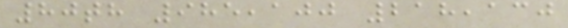80th 985,100 218,130
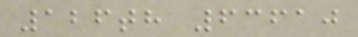126th 63610
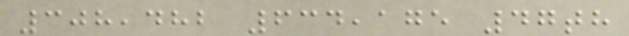308,482 634,175 47th
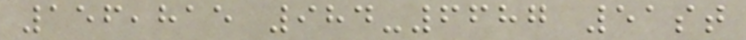156,815 984-6687 51st
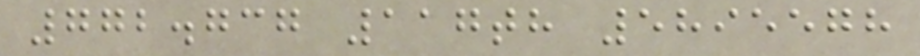772.737 117th 5895578
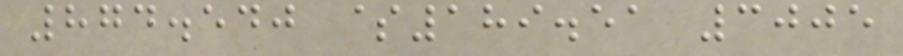874.540 $189.51 3005
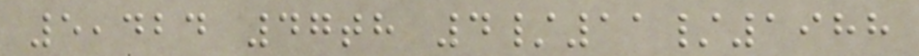5,424 47th 4/11/1988
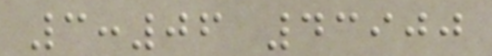3:06 43900
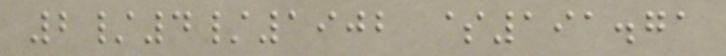2/4/1902 $191.71
